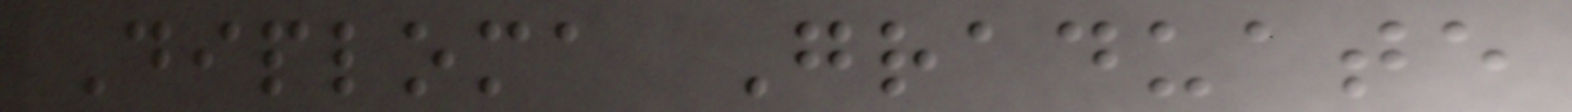Diploma Graduate
